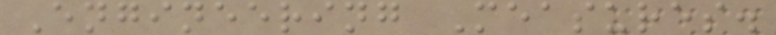Engineering Measures.
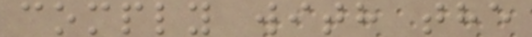comply with the
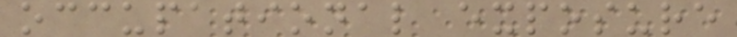occupational exposure
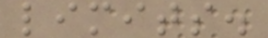limits.
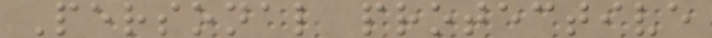Personal protective
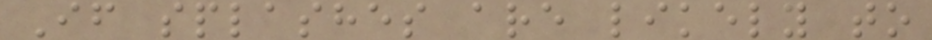If splashes are likely to
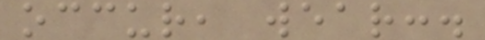occur, wear:.
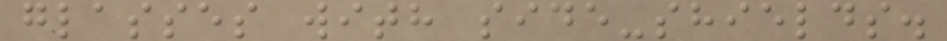glasses with side-shields.
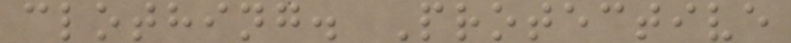clothing. Protective
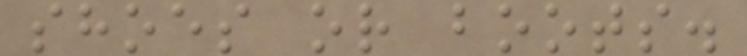shoes or boots.
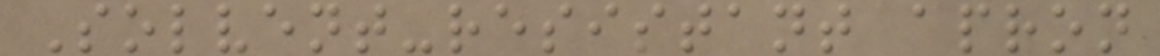Solvent-resistant apron
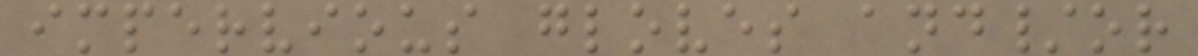impervious gloves and/or
